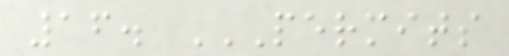16. PERMITS
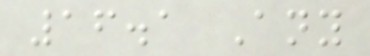16.1 Any
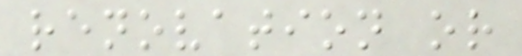renovation or
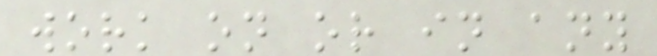work on or in any
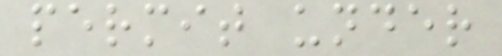permit under
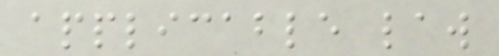applicable law
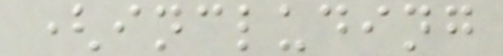(including
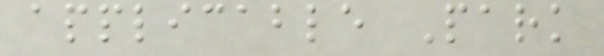applicable Park
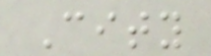City
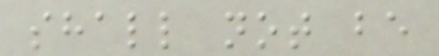shall not be
